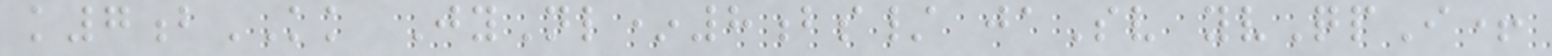k7bKK JyNl*8bs/ jaSv yvQpI+
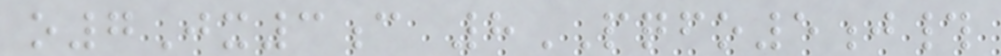o7Jx3c 8PQFO5j#
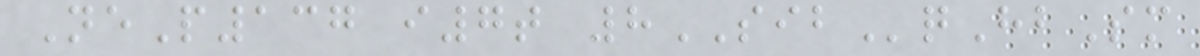NeP137 i7t 8SIBqHbSm
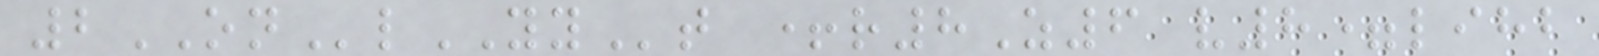2ONlYYt +r8Z6 v8=lihb
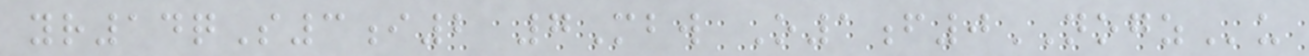yr14qS3i2 7Mbw O1f0NOGZu
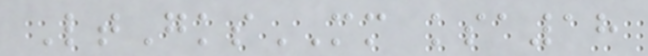LtGksMM ksa18
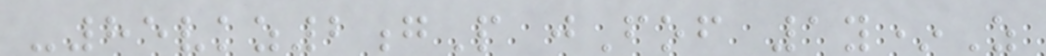-85vkz2gP jFof 1y*Z
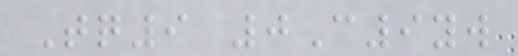Tq9 0C9yw
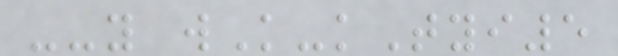--y wK-kTyi5
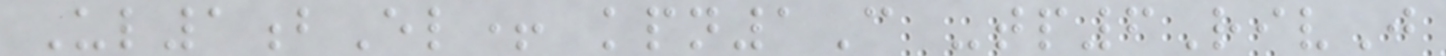Ul1bEl+ kpn1C -tp6RivJ
